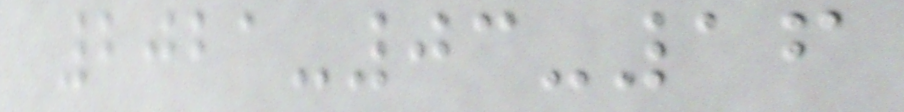2021-03-16
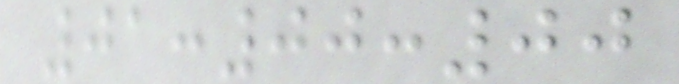01:00:00
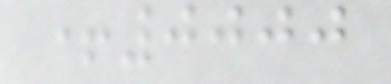+0000
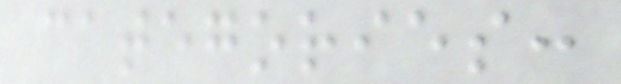categories:
